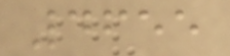4655
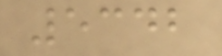5342
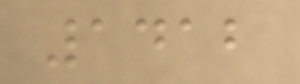1412
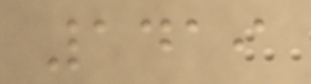1419
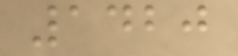1420
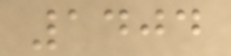1404
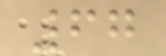67
